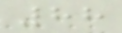88
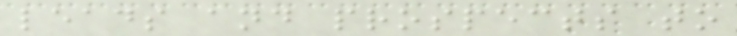leads and prospects to
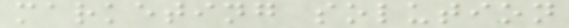marketing solution
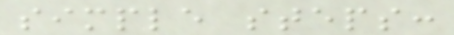simple steps:
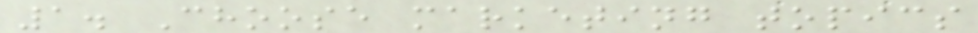1. Choose marketing topics
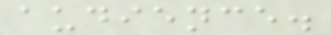audience.
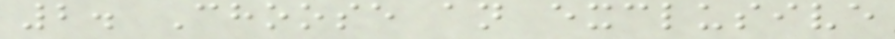2. Choose an exclusive
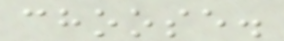choose.
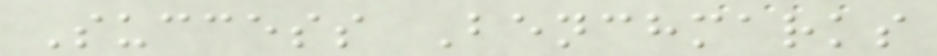Success Benchmarks
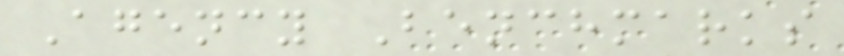Agency Benchmarks
